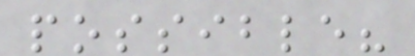possible?
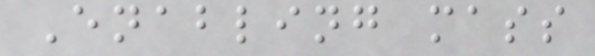Enabling mass
